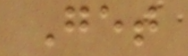Get
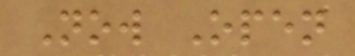Now Open
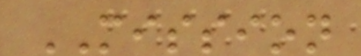MISSION
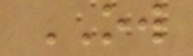OW
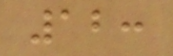12:
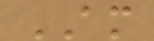AM
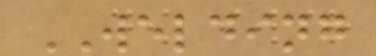WELDING
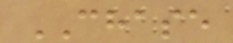CHASE
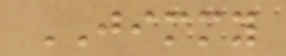JIMMY
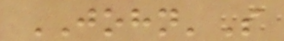JOHN'S
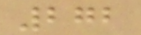272
